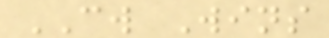CW Wins
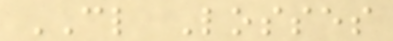CL Losses
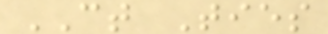CT Ties
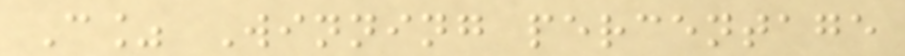C% Winning percentage
